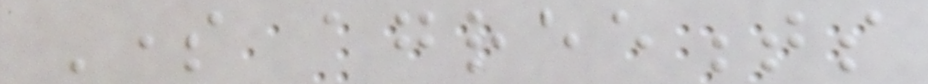Some agreements
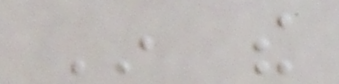In the
